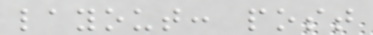layout: post
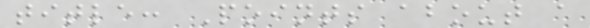title: Points about a
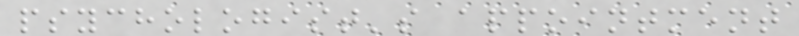psychologist's appointment
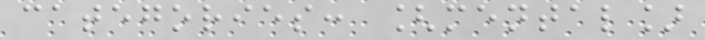categories: [mental]
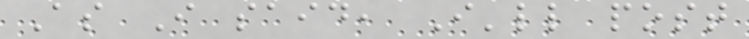As I said, I'll post
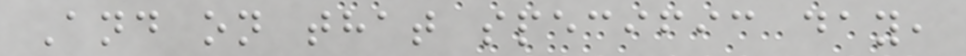And on that specific day,
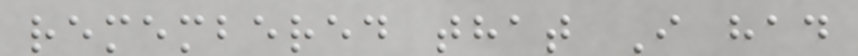remembered that I had
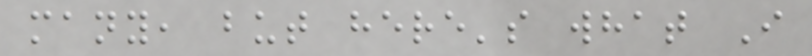many, but here's what I
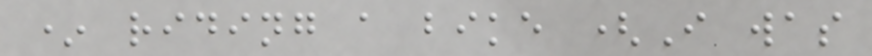* riding a bike (I was
